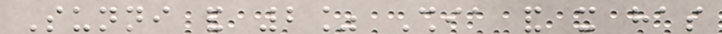Sunni and 2% Shia and it has
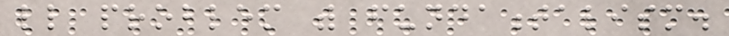little problem with fundamentalism.
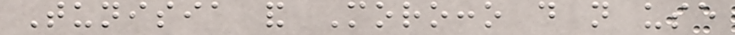Tunisia and Morocco do not use
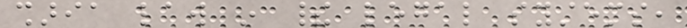sharia law in their legal systems,
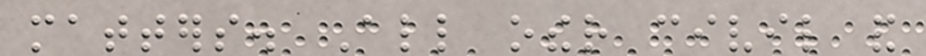matters. All other civil and
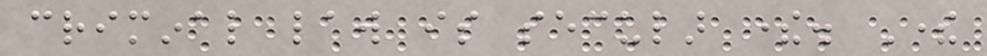criminal law is secular there. There
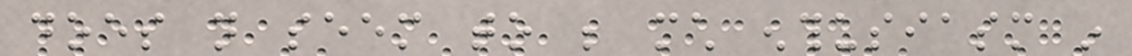does not seem to be much enthusiasm in
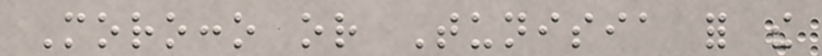Morocco or Tunisia for the
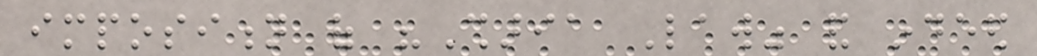imposition of "Sharia Law" and indeed
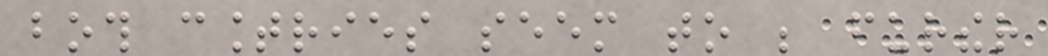both countries seem to be further
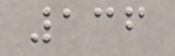136
